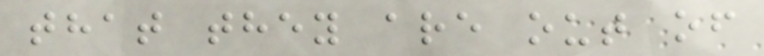that they are out of
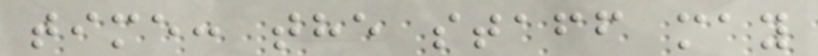time: the staff may
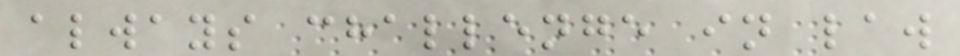always challenge in law
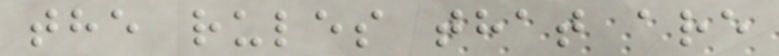the rules that are
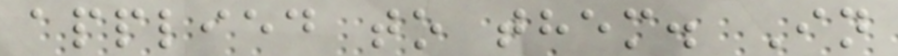applied to them. In
